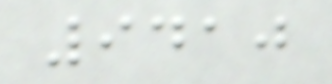9410
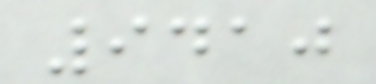9410
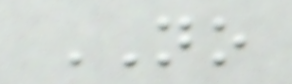NO
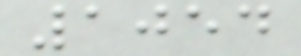1054
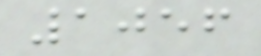1056
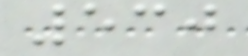530
